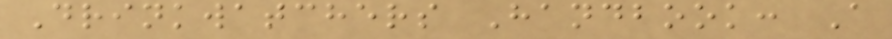Drinkwatchers Handbook: A
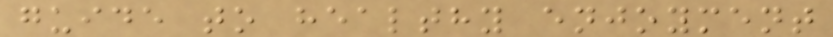guide to healthy enjoyment
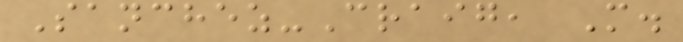Sanchez-Craig, M.
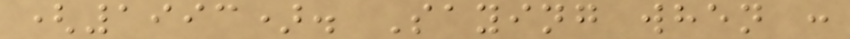(1993). Saying when :
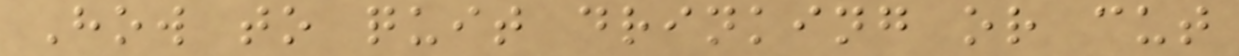How to quit drinking or cut
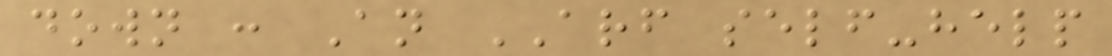down : An ARF self-help
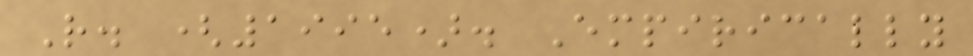R. (1995). Empirically
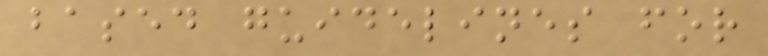based guidelines for
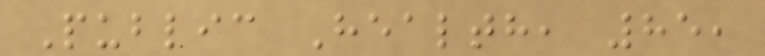Public Health, 85,
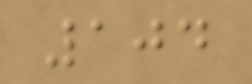104
